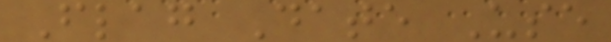Flag Date Use
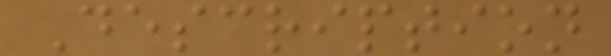Description
